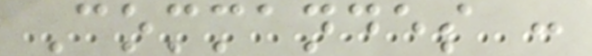Commandes :
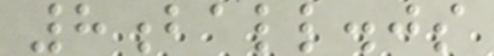8ball.js
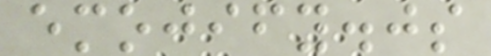emojify.js
